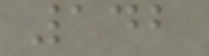142
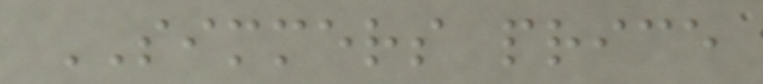SIMMERS price
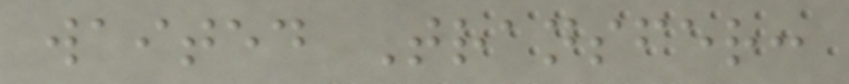waited Transfer:
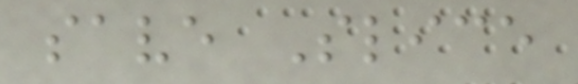save Slice
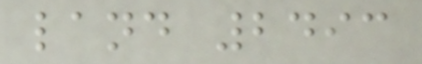land 2493
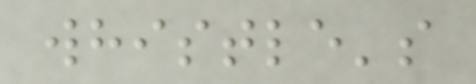whistle's
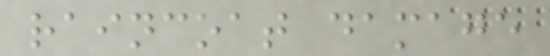raincoat damage
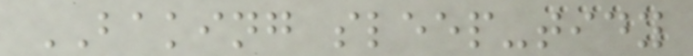BAKING sleep-tidy
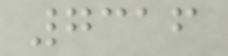7316
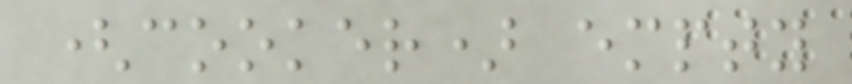(cooker) empty
